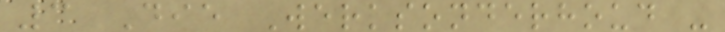3 Die Werksonderhoud -
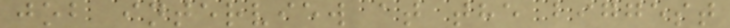job interview at the biggest
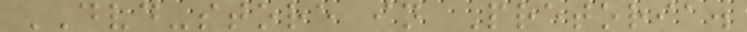DVD-store in Pretoria.
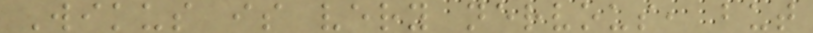Wikus is very nervous, but
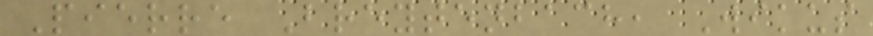Pierre Breytenbach, Wikus
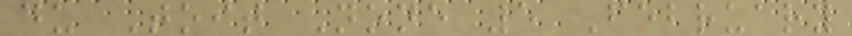du Toit None 5 February
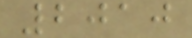2010
